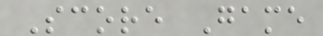Score Game
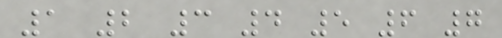1 2 3 4 5 6 7
